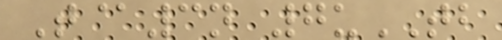T@3n 7uTB
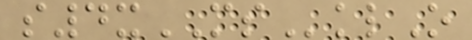s4xMSklO
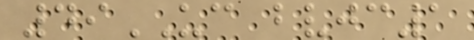49UC bvjc1
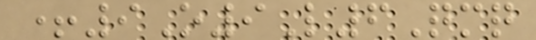+9O9L6Qmq
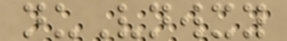nuVnwxy
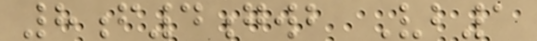8f4gwb Vb1
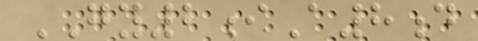GY2iA8d
